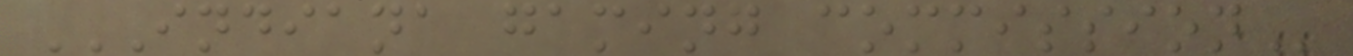INDIANA GAMING COMMISSION
